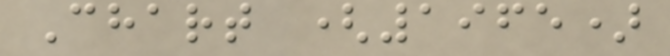Chart (1965)
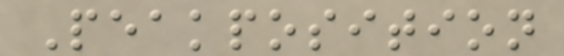Peakposition
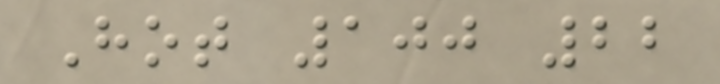Hot 100 22
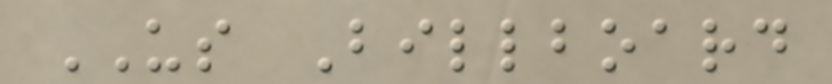US Billboard
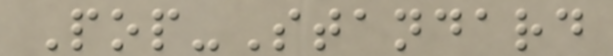Pop-Standard
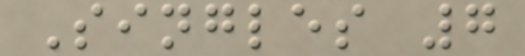Singles 7
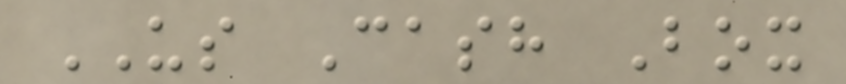US Cash Box
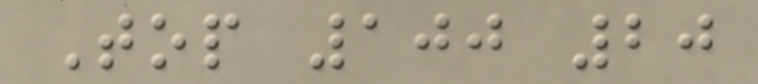Top 100 20
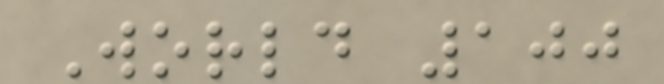World 100
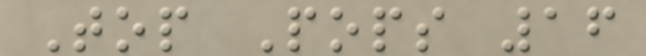Top Pops 16
